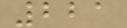221
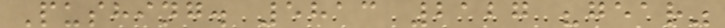Pushing. 5813 2127 "gear"
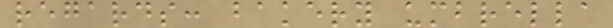regards: bakery umbrella
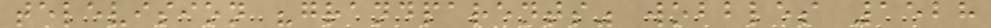television "grandparents" wobbles 1528
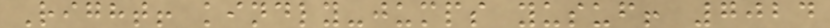Right! kindly-jumps yusuf! 7024
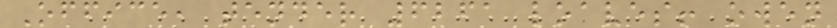Office, tender 6261 loaves! owen
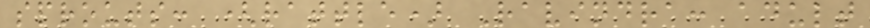sprouts: (rattle) Ravindra: adult
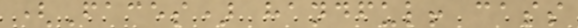(Faces) handful! cass
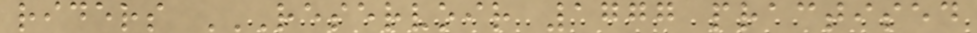riders RESERVOIR 1777 PRACTISED
